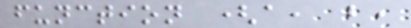function (a, b,
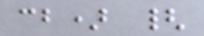cb) {
